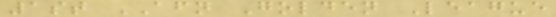1st AFN Golden League
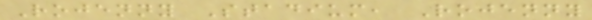Rojenny Stadium, Rojenny
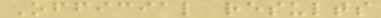Official results
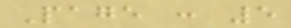Page : 5
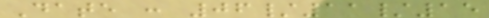Date : 06/11/15
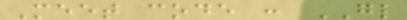Meet code : GL
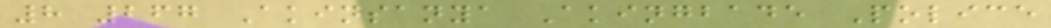8 267 Akinsanya Akingbade Police
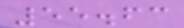55.63
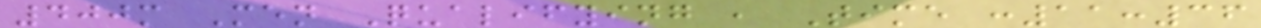400m Men Qualifying , Time :11:36
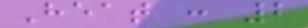Heat : 2
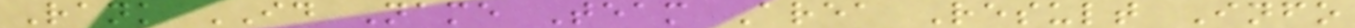Rank ID Name Team Area Result Info
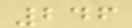246
